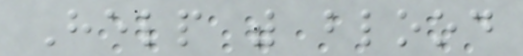Help with blood
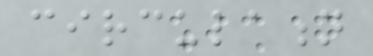circulation
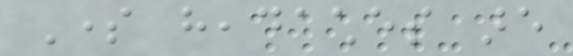Some headaches are
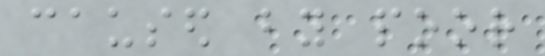caused by poor
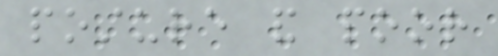posture and poor
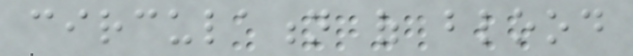circulation of blood
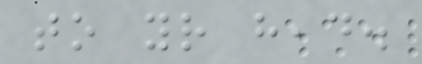to your head.
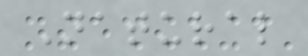Natural
